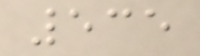535
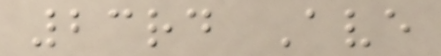23rd Ave
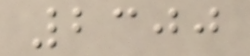2300
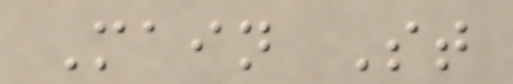Main St
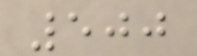500
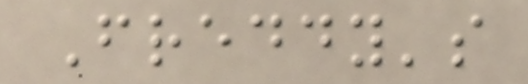Freddy's
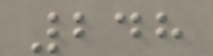248
